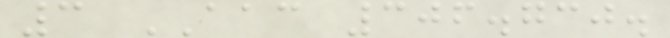3 AAC 306.730.
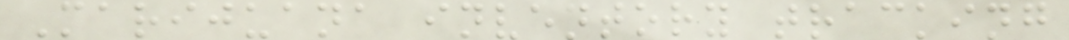Marijuana inventory tracking
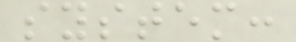system:
